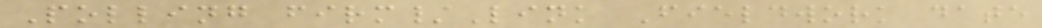Polling firm/Link Fieldwork date
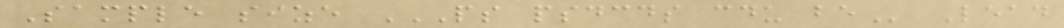Sample size PS PSDCDS CDU BE Lead
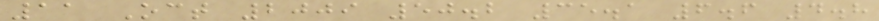11 Oct 2009 50.2 35.1 6.6 4.8
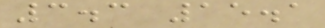3.3 15.1
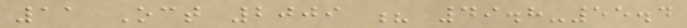11 Oct 2009 ? 49.8-55.4
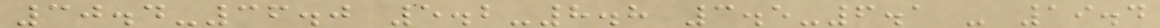30.4-36.0 5.2-8.8 3.5-6.1 - 19.4
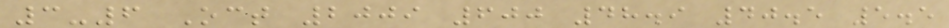3-6 Oct 2009 600 48.9 40.5 5.5
